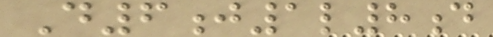D6j1l8d
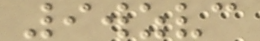9wzvc
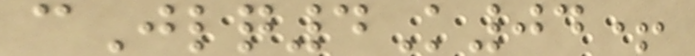cJlq4K04+
